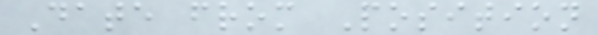Date from Position
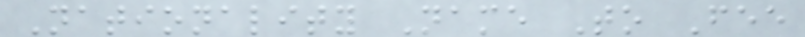Nationality Name To Fee
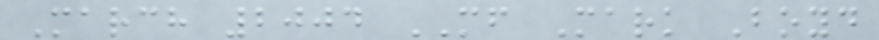March 2004 MF Mark Boyd
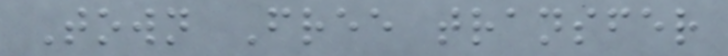Town Free transfer
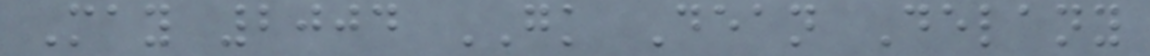May 2004 GK Dean Delany
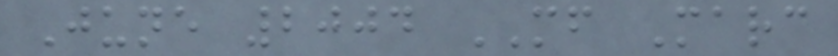June 2004 MF Marc
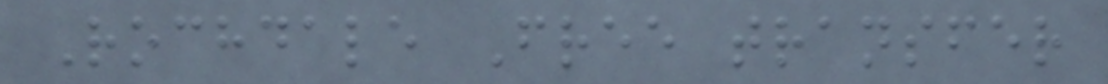Rochdale Free transfer
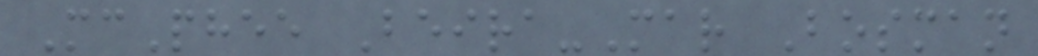McPhee Beira-Mar Bosman
